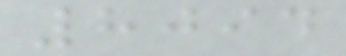8094
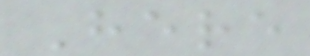Here
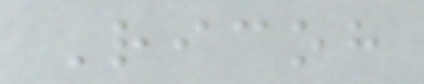Ricoh
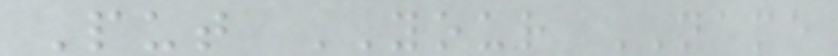Put YOUR NAME
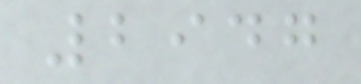2947
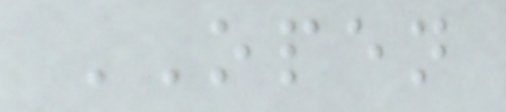OPEN
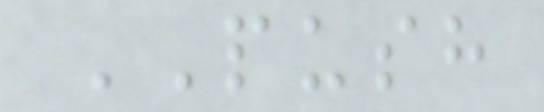PUSH
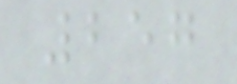257
